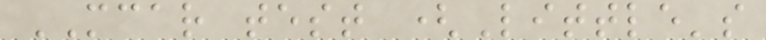MCAR test (Little's
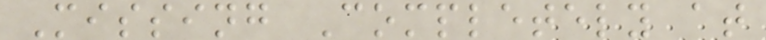Missing Completely at
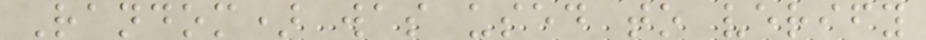Random) was used to verify
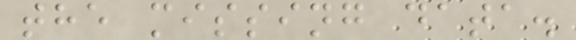the missing data.
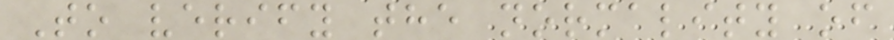To verify the normality of
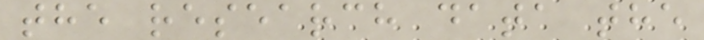the research data the
